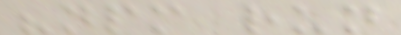"npm run
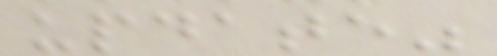update"
